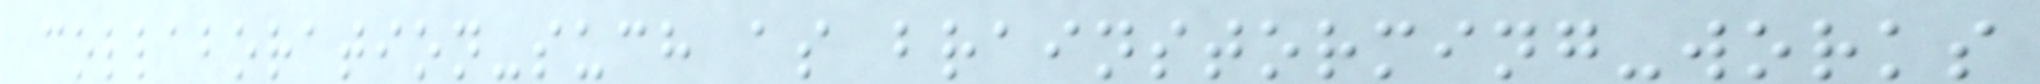collaboration-such as brainstorming-works
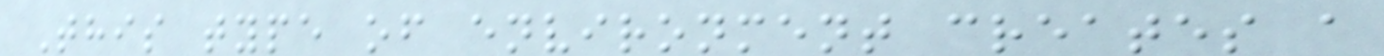This type of environment creates a
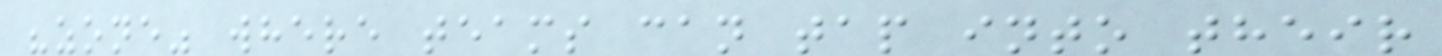"zone" where teams can tap into their
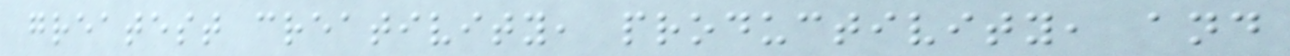greatest creativity, productivity, and
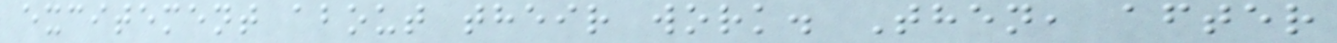excitement about their work. Then, after
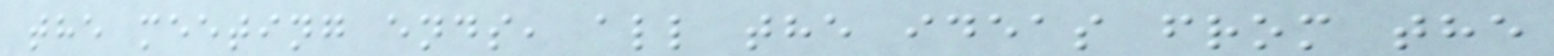the meeting ends, all the ideas from the
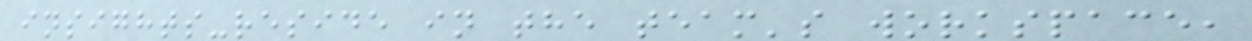insights-reside in the team's workspace,
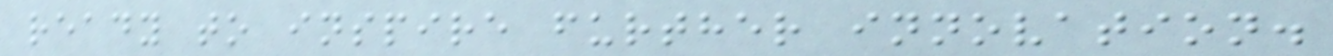ready to inspire further innovation.
